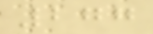277
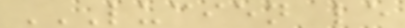LUCIEN LE
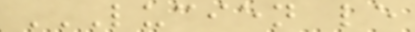LUCIEN LE
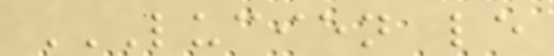LUCIEN LE
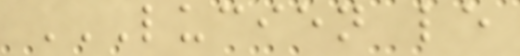LUCIEN LE
